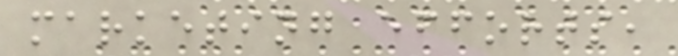marketing efforts,
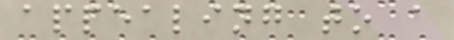appealing to a
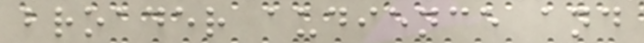broader audience and
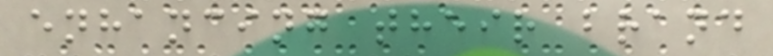enhancing their brand
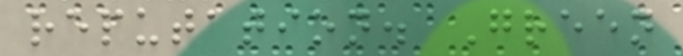reputation. Green
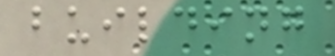building
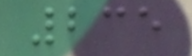235
